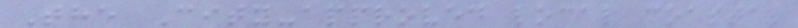The City-approved local coastal
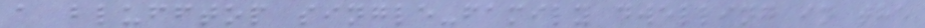a blufftop single-family dwelling in the
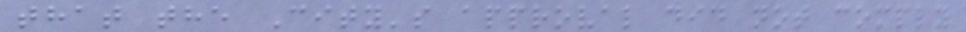that the City's approval did not comply
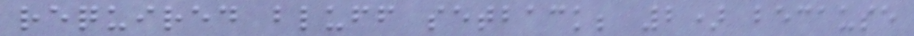required bluff setback; 2) because
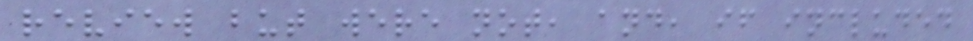review but were not, and, if included
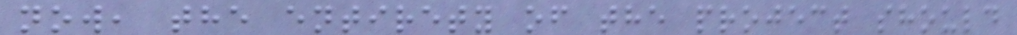now, the entirety of the project should
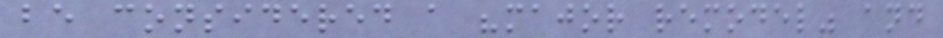be considered a "major remodel" and
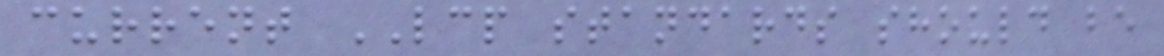current LCP standards should be
